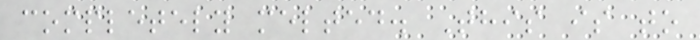completely melted. This is to
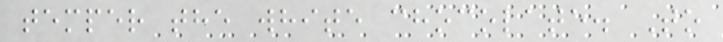temper the white chocolate. To
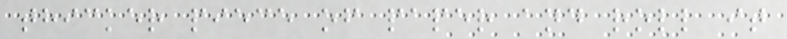thicker piece of paper and roll it
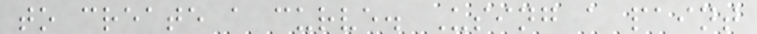to create a curve. Using a paint
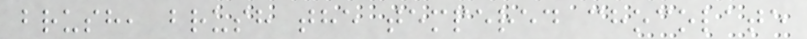brush, brush the tempered chocolate
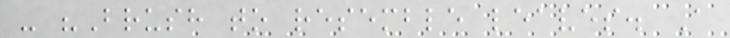- "Brush to resemble leaves. A
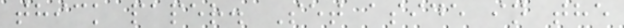thick paper. Set aside in the
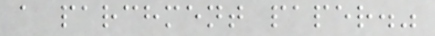a parchment paper."
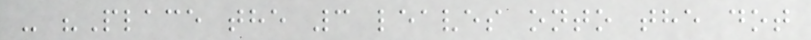- "Place the 3 leaves onto the dot
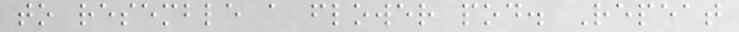to resemble a flower pod. Repeat
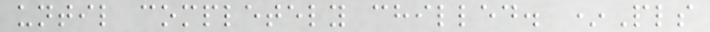until completely chilled. *Pls
